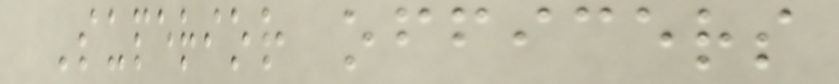Superior officers
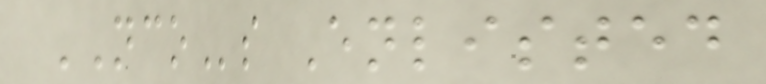NCOs Enlisted
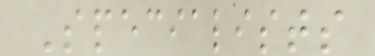Specialists
